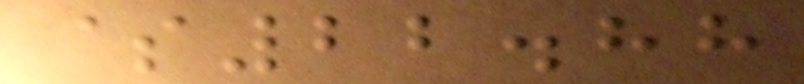$22.88
